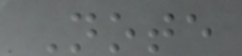Note
